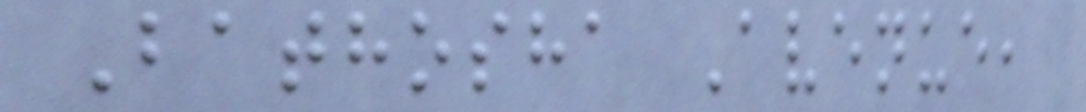Bathosha Avenue,
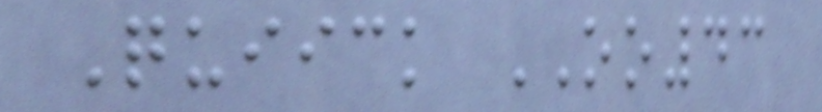Quiick OO43
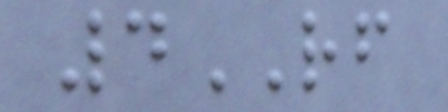4RF
